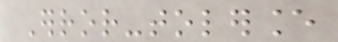Error-tolerance
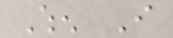When I
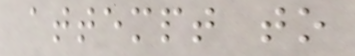attempt to
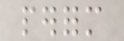perform
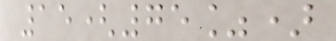15(75%)
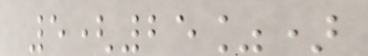5(25%)
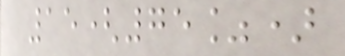15(75%)
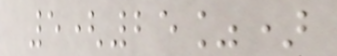5(25%)
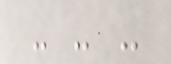- - -
